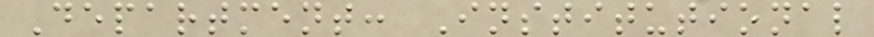Department: Institutional
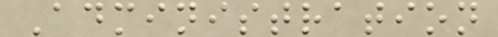Administration
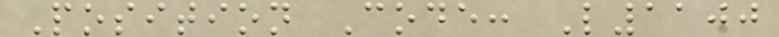Position Code: L1100
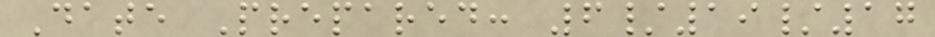Date Prepared: 6/19/17
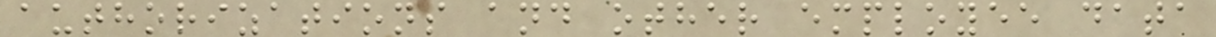authorizations and other employee data
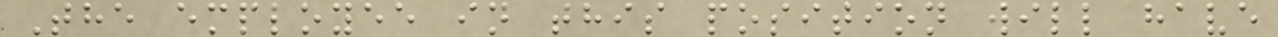The employee in this position will have
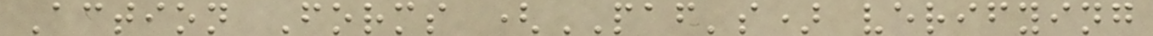Action Forms (PAF's) verifying
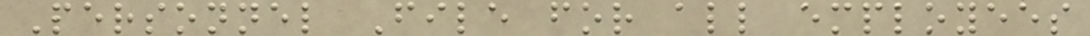Personnel File for all employees
